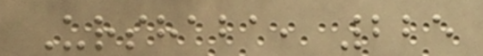Urshaba, 225
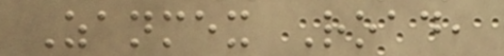Zanmex Road,
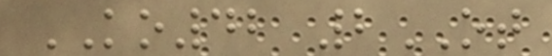KO42 2OT
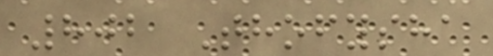802 Thofysha
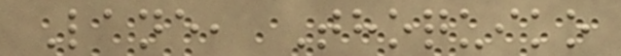Lane, Thoquiko
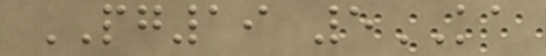PG19 5KA
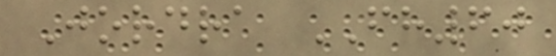Jordra FH60
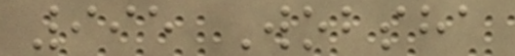995 Wobsha
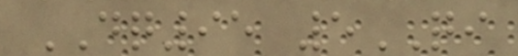DQ95 5QI
